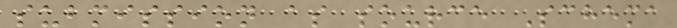submission as source Schema
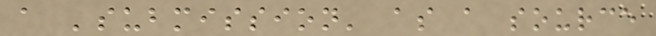a 'submission' as a source
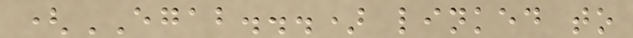(EGAB...) linked to
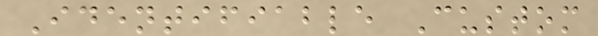Identifiable Custom
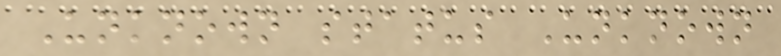Unknown status Unknown
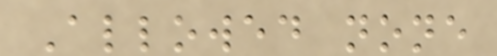Allowed none
